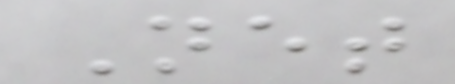Net
